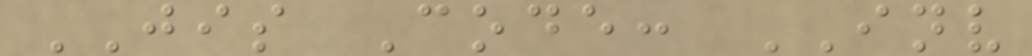JIS Code: INV
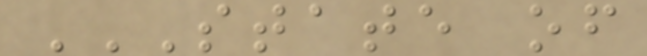STATE OF
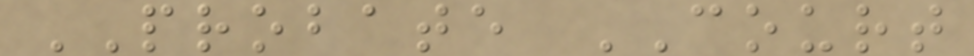PROBATE COURT
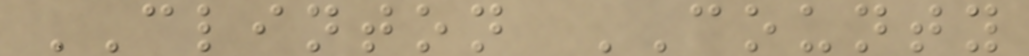CLINTON COUNTY
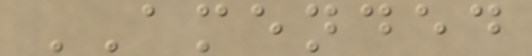AMENDED
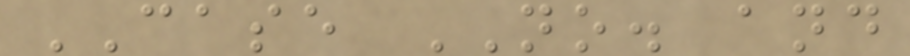CASE NO. and
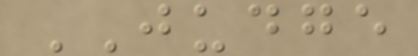JUDGE
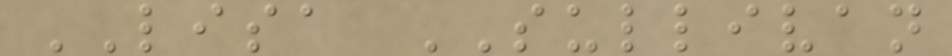LISA SULLIVAN
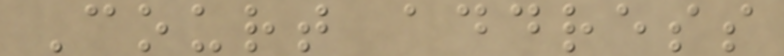Court address
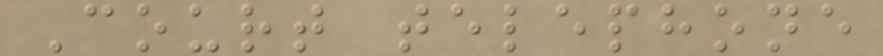Court telephone
